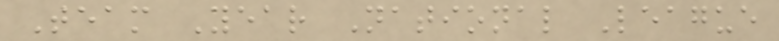Team Year National League
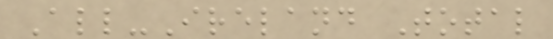All-Ireland Total
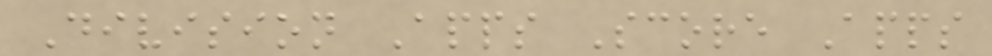Division Apps Score Apps
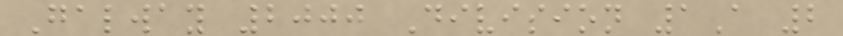Galway 2000 Division 1A 2
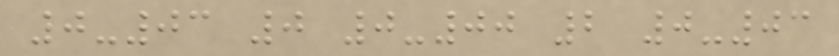0-03 0 0-00 2 0-03
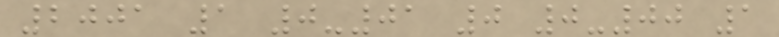2001 1 0-01 0 0-00 1
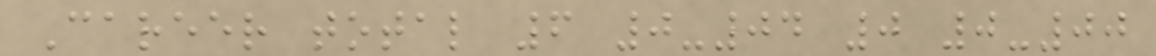Career total 6 0-04 0 0-00
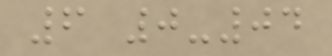6 0-04
